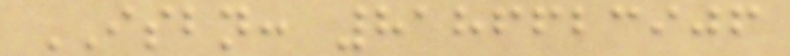ISBN: 8186623906
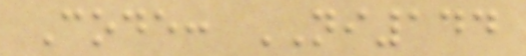Code: NI144
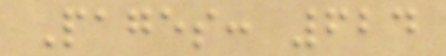Pages: 624
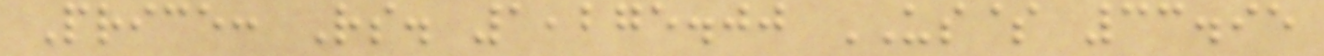Price: Rs. 1,275.00 US$ 33.95
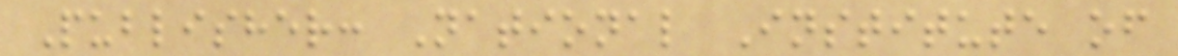Publisher: National Institute of
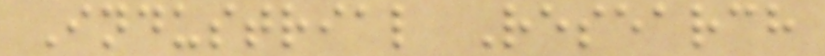Industrial Research
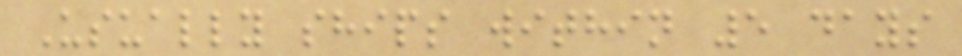Usually ships within 5 days
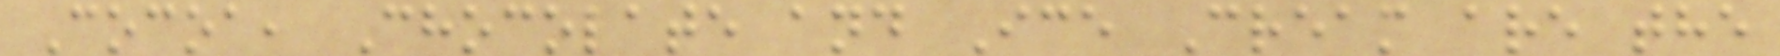Cocoa, Chocolate and Ice Cream are the
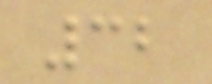32
